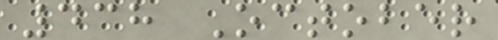438 October
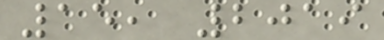15, 2019
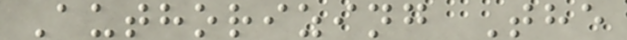Authorizing The
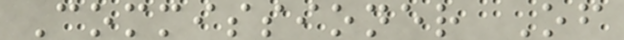Commissioner Of
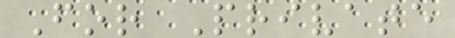For Private
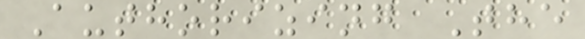Authorizing The
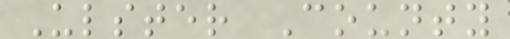Ulster County
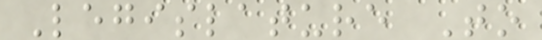Legislature To
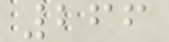266
